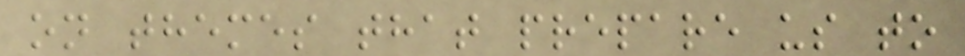on themes that prepare us to
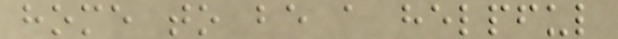home to be a helpful
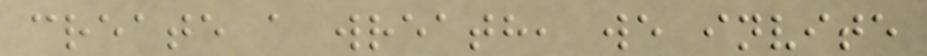create a wreath, we invite
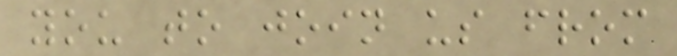you to join us from
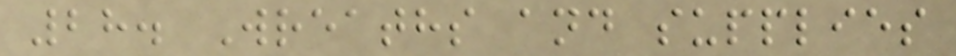28. Wreaths and supplies
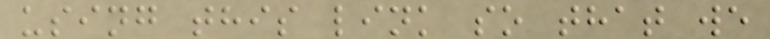using this link so that we
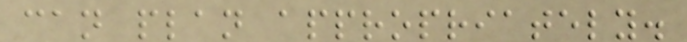can plan appropriately.
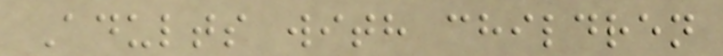Adults with children
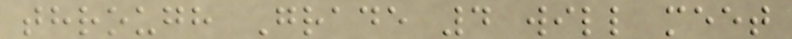through Grade 4 will meet
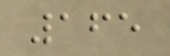165
